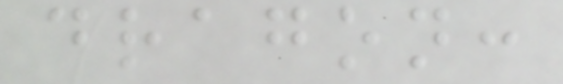dragon:
